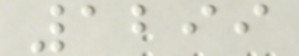1299
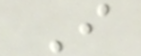I
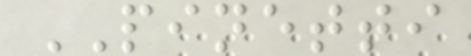PINETTI
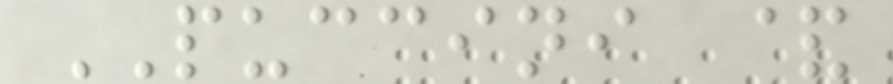PUCCINI &
